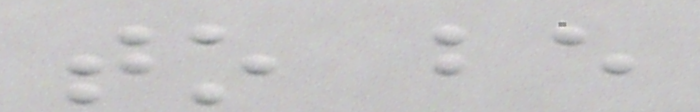to be
